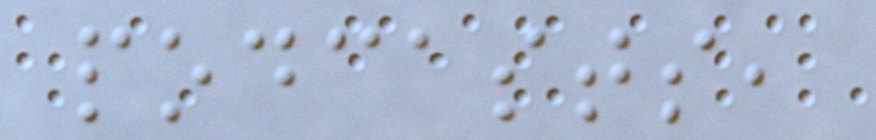podcasts,
